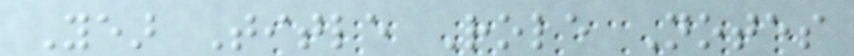Year Title Role Notes
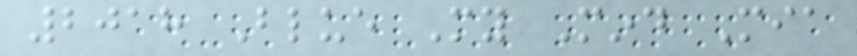2018 Blue My Mind Mia
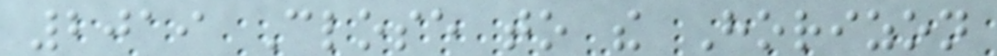2019 Close to the Horizon
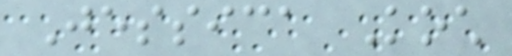Jessica Koch
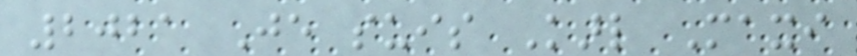2021 Je suis Karl Maxi
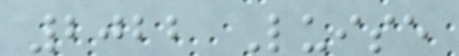2022 Luise
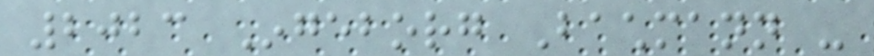2023 Ingeborg Bachmann -
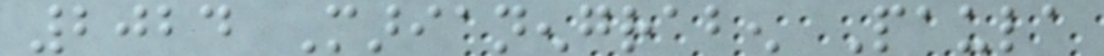2024 Marianengraben Paula
